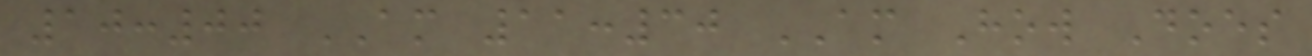10:00 AM 11:30 AM How Does
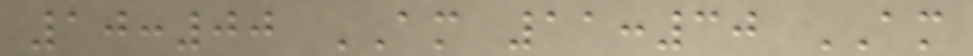10:00 AM 11:30 AM
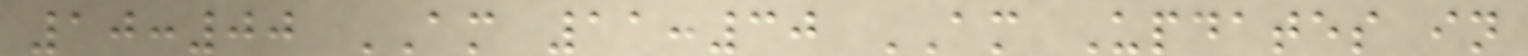10:00 AM 11:30 AM Updates in
